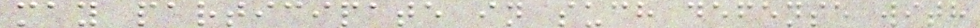may participate in such defense with
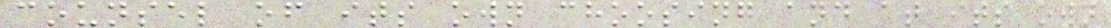counsel of its own choosing and at its own
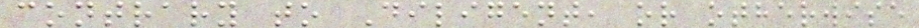contrary to Diligent, or otherwise
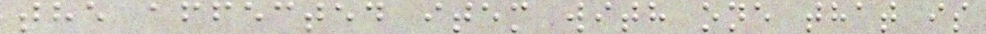the affected item with one that is
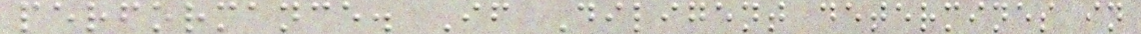performance. If Diligent determines in
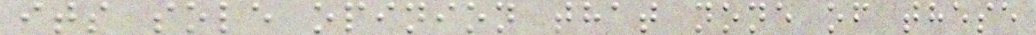its sole opinion that none of these
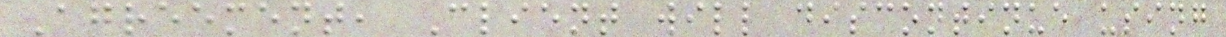Agreement, Client will discontinue using
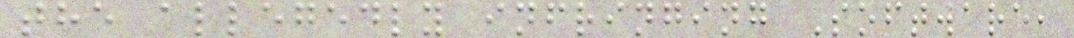the allegedly infringing Software,
